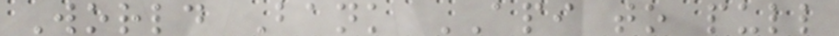World Bank API to pull
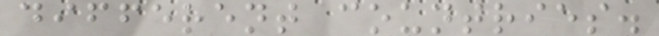different countries.
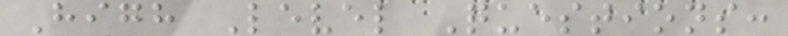High Level Questions:
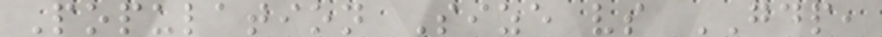Population Size vs GDP,
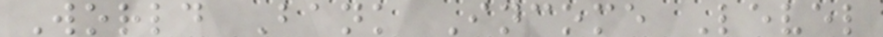World Bank Income Level
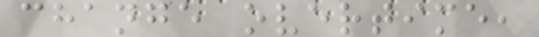change overtime,
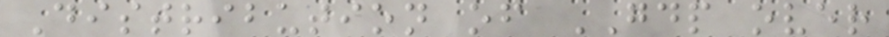Distribution of GDP over
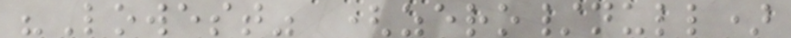"Lowest" (zero/null)
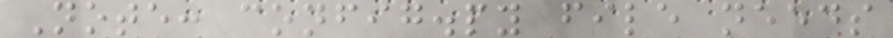Note: config.py file needs
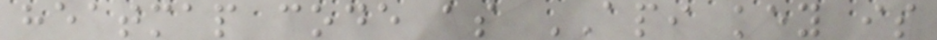heatmap code as API key is
